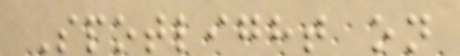Spotlight on
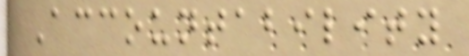Accountability
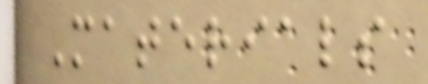Materials
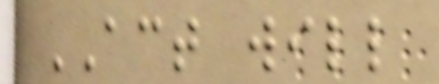ACT will
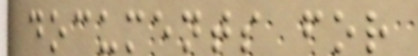documents for
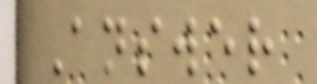Answer
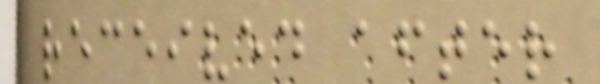received after
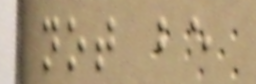not be
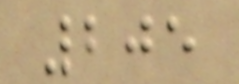205
